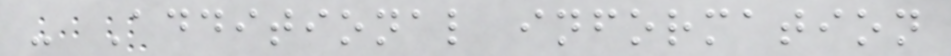- Additional information
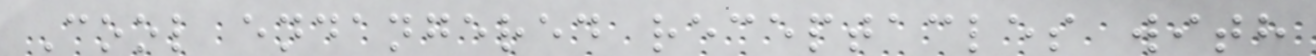Cool endangered receptacles with
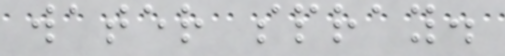water spray.
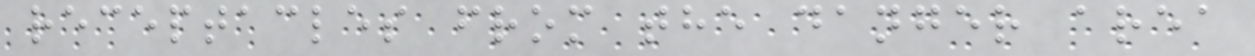receptacles from the danger area
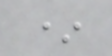*
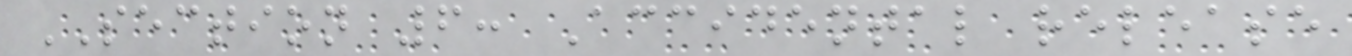SECTION 6: Accidental release
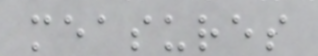measures
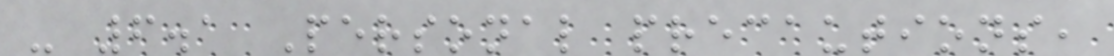- 6.1 Personal precautions,
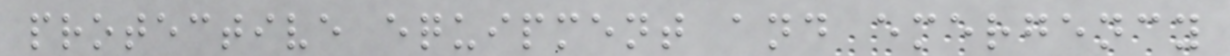protective equipment and emergency
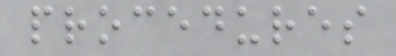procedures
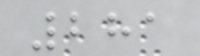281
